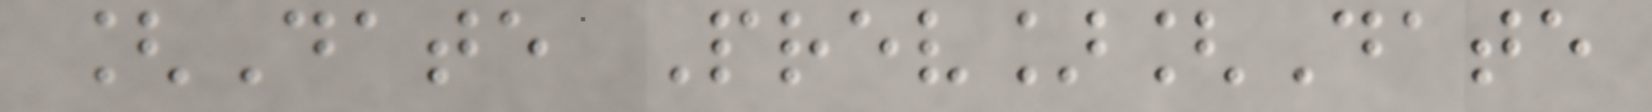[Date Prev][Date
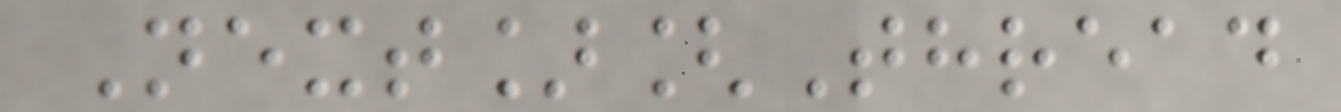Next][Thread
